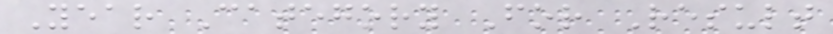Year Category For Result
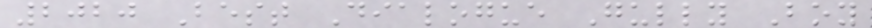2020 Best Dialogue Gully Boy
